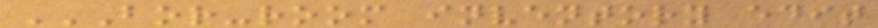BOR-ROOM INVENTORY EDIT
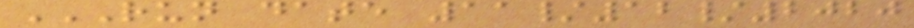RUN DATE 11/12/2020
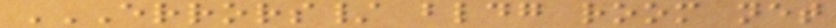ERRORS/ BLDG ROOM NET
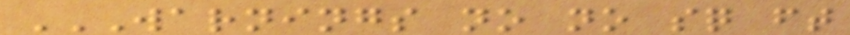WARNINGS NO NO SQ FT
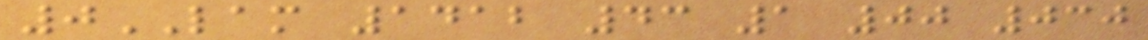0LAM 1412 43 1 00 030
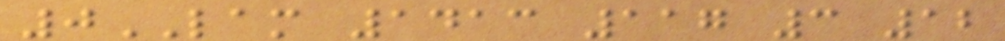0LAM 1413 117 3 12
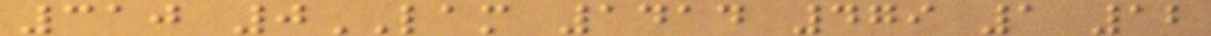310 0LAM 1414 479 1 12
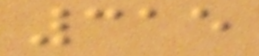315
